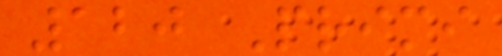120 Primi
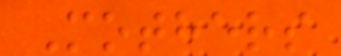Mothers
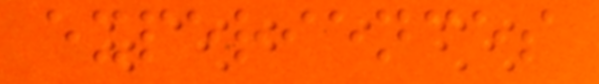experiences
